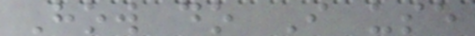How do I use
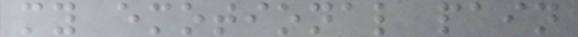my emotional pain
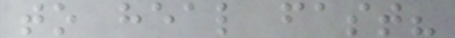to heal fast?
